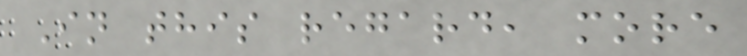In this regard, more
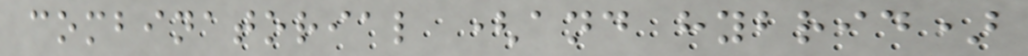combinatorial (and hybrid)
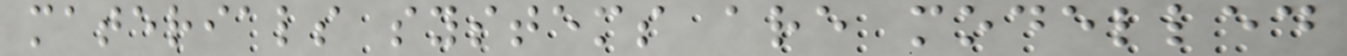materials systems are modelled
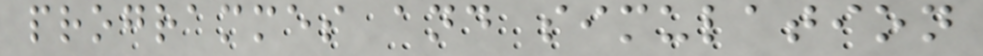programmes and simulation
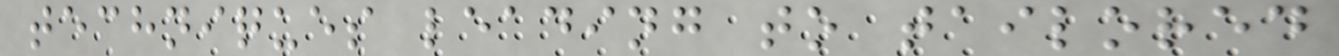techniques leading to tailored
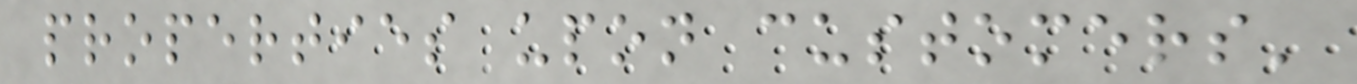properties upon customers'
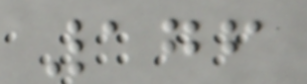176
